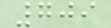709
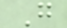G
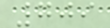709
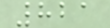821
